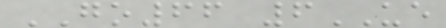GO66 6UE
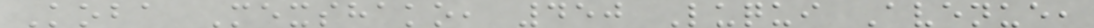Koba Mexshako, 450 Luqui Avenue,
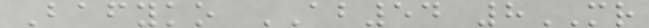Bafyko AB54 8MR
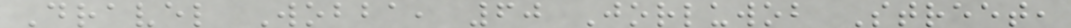Dravel Wobba, 60 Jorluwob Street,
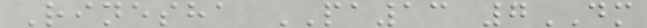Rinesha PA13 7DM
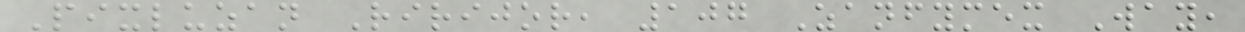Pixluzan Ririjor, 107 Zanfymex Way,
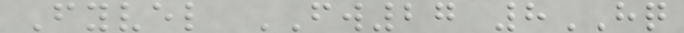Fyvel FW27 8HQ
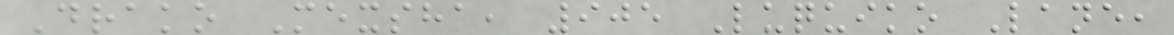Drako Mexsha, 905 Luquiko Lane,
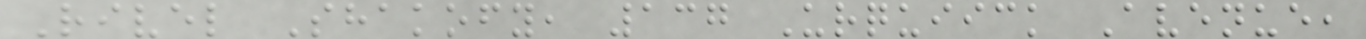Rivel Shakofy, 137 Urquiick Avenue,
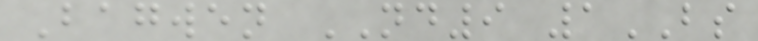Bagwen ND9 1BS
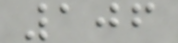106
